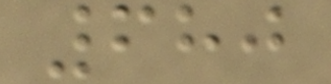680
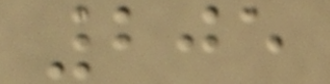205
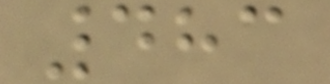483
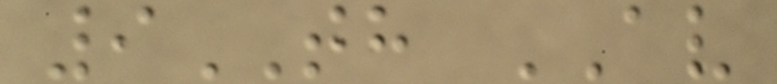9TH AV
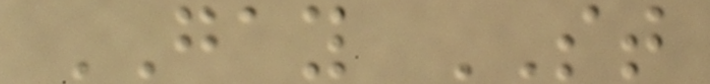GAY ST
